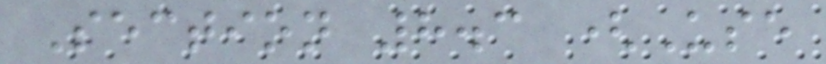Section 8.3 (Use
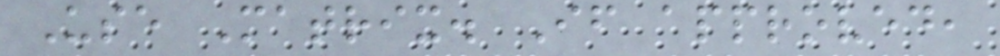Use Matrix. If approved,
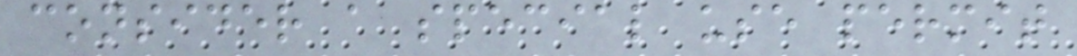consider a special use permit
